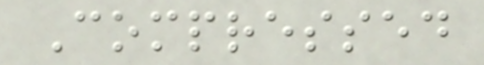Compressed
